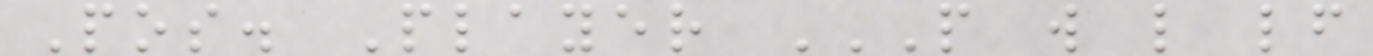Pos. Player P W L LF
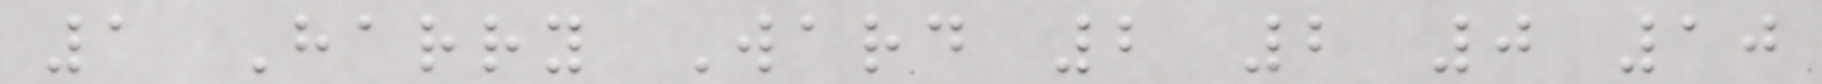1 Harry Ward 2 2 0 10
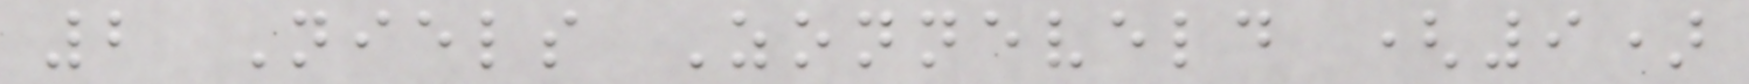2 Niels Zonneveld (9)
